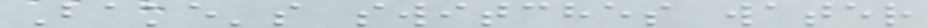Bake's switches water
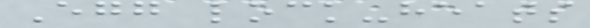Egg lock-heats
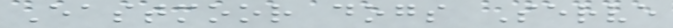Eastmoor dogs Serve
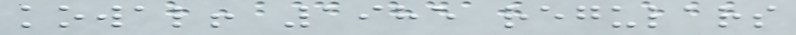kowal! 1985 regulars
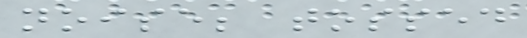noise; tossed
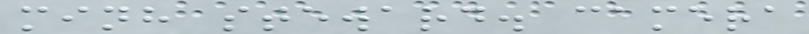minh steward. camera
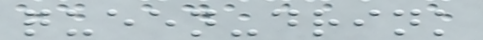queen-drink
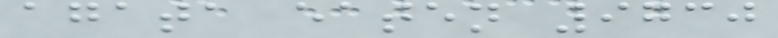agata eaten 9730
